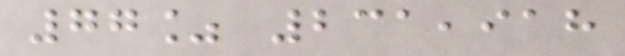77% 231,918
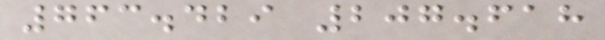763.429 207.618
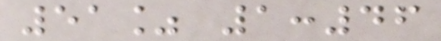51% 1:46
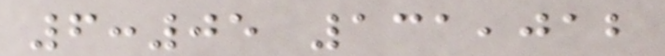6:05 131,012
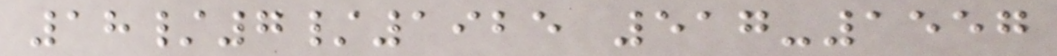18/7/1925 517-1557
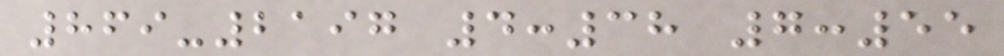869-2197 4:38 7:55
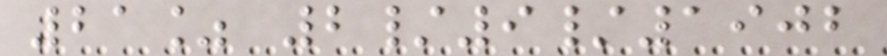21% 2/9/1902
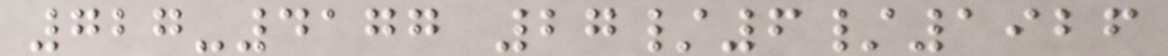727-4177 27/6/1926
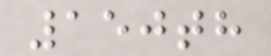150th
